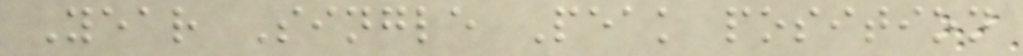Year Single Peak position
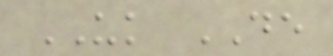UK DE
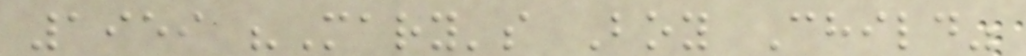1959 "Mary's Boy Child"
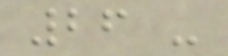26 -
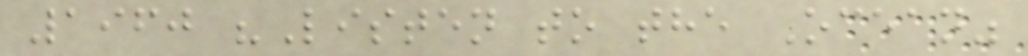1960 "Listen to the Ocean"
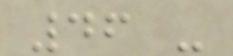46 -
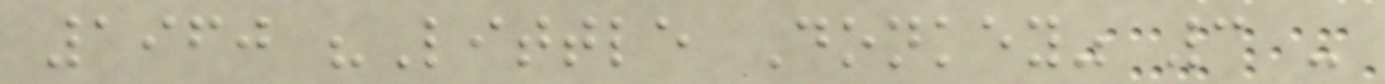1960 "Little Donkey" 3 -
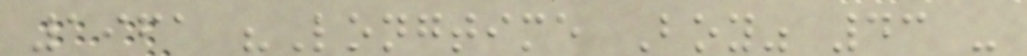1961 "Longtime Boy" 43 -
